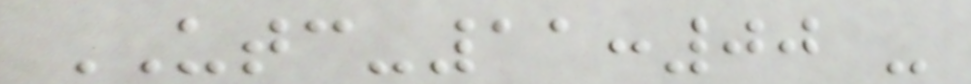UTC-11:00 -
